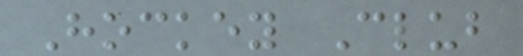Hockey Club
